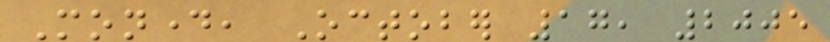Monday, October 17, 2005
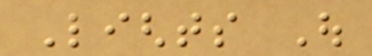Lights Out
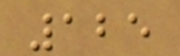125
